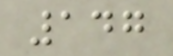147
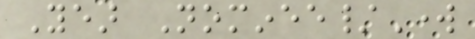Year Nominee/Work
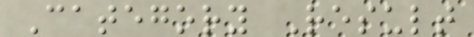Category Result
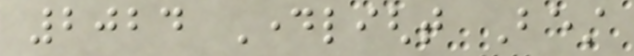2024 Daylight Best
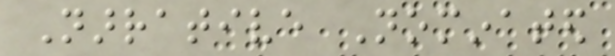Narrative Nominated
